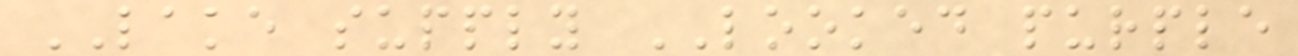LAKE supply LOOKED purple
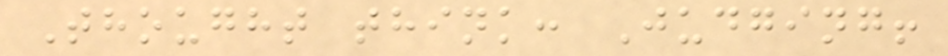Thought think: Judging!
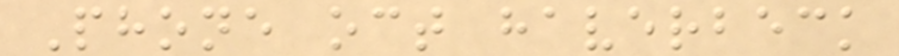Phone oct haverbeck
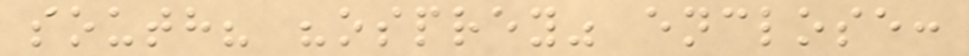south? "osprey" enclose:
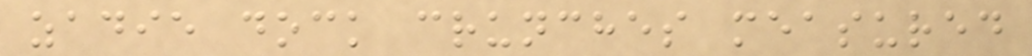zadie dock crunches measured
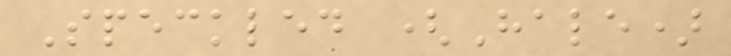Speckled (Hale)
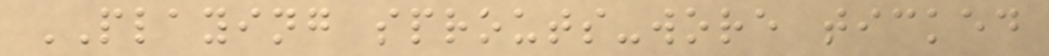PLAYING sprouts-wore ticked
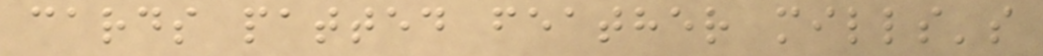cards patted feather mills's
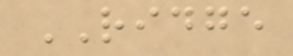RIDGE
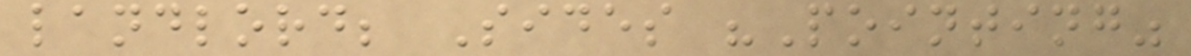landlord; Sides "Pointing"
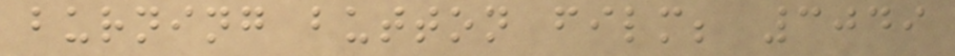burning button film; 3049
